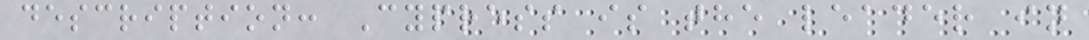description: Cypress is the leader in
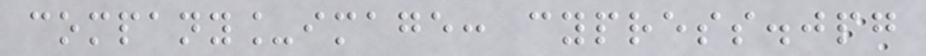company_image: cypress.jpg
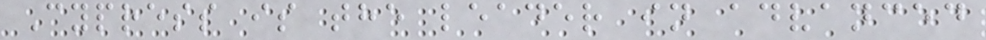Cypress is the leader in advanced
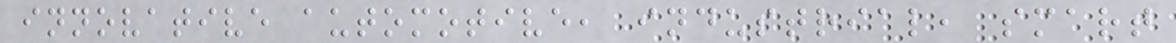innovative automotive, industrial, smart
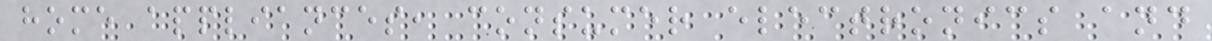home appliances, consumer electronics and
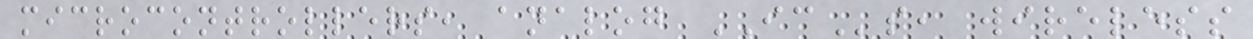microcontrollers, analog ICs, wireless
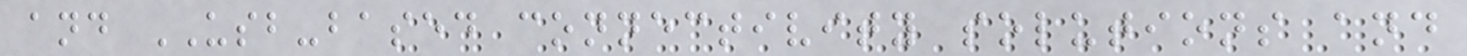and USB-based connectivity solutions and
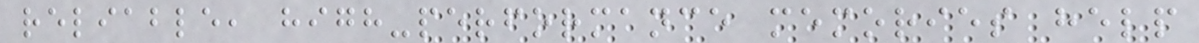reliable, high-performance memories help
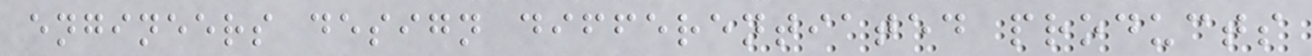engineers design differentiated products
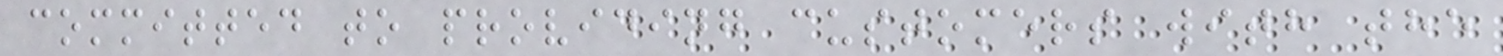committed to providing customers with the
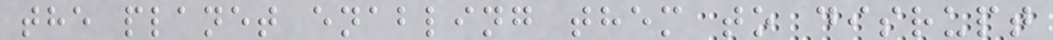the planet enabling them to disrupt
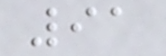91
